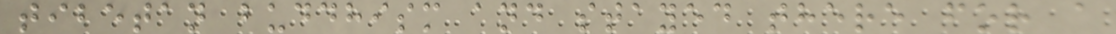tibetan buddhism and stayed there for a
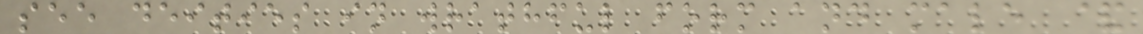see deities in wrathful form and male &
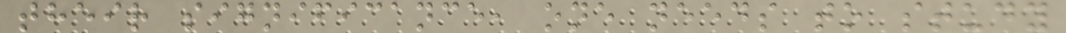their significance, one needs to study
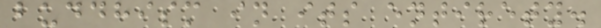buddhism in its entirety.
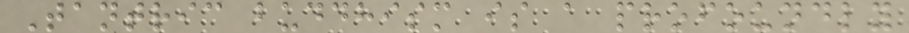Tantric buddhism is a profoundly
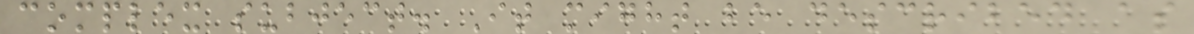complex subject. It might be described as
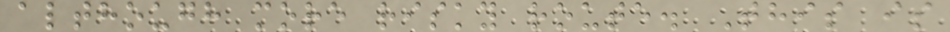although more risky route. This is
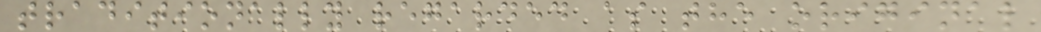traditionally regarded as the original
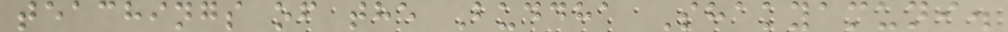teachings of the Buddha Shakyamuni.
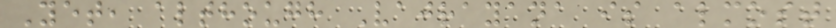Yet, although Vajrayana is almost
